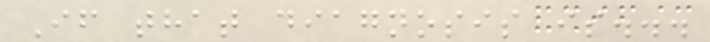If that diagnosis is...
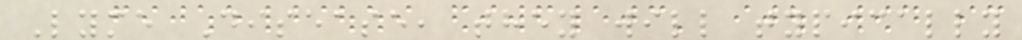Lyme Disease, they will typically
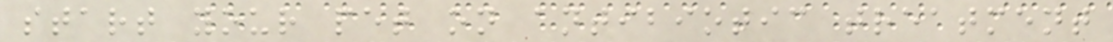start your pet on antibiotic treatment
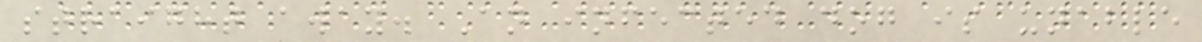straight away. An infected dog is unable
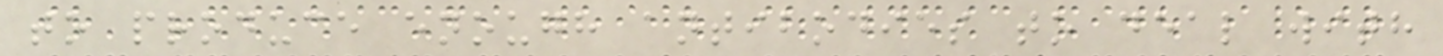to produce enough antibodies to deal with
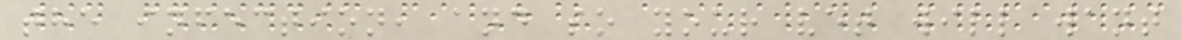the infection, and so your vet will want
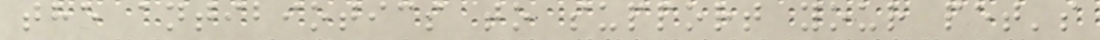the antibiotics to support your pet's
